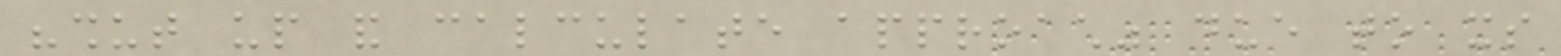"shut up and calculate approach" due to its
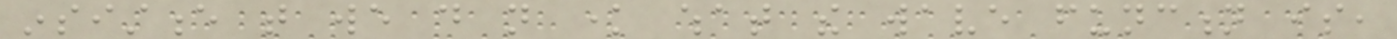insistence that we do not know what the wave function is,
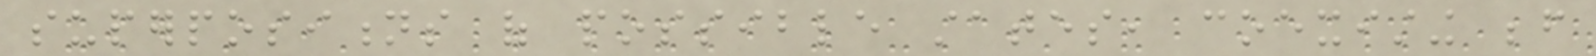superpositions of possible states, coexisting before
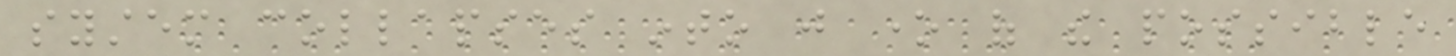system collapses into just one of the possible
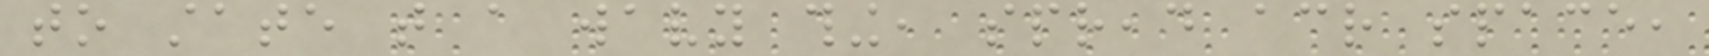to state that a wavy thing, spread across space,
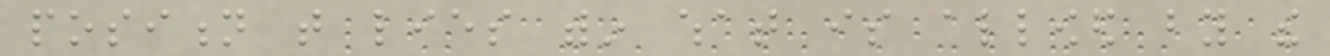position that lies within what is allowed by the
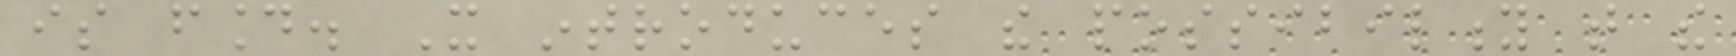is found. It introduces the possibility that the
